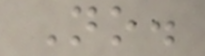No.
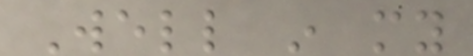Well in my
